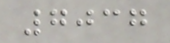7037
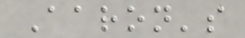Aaron's
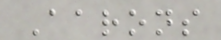Aarons
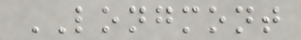LONGMONT
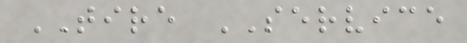TIRE SERVICE
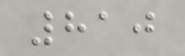810
